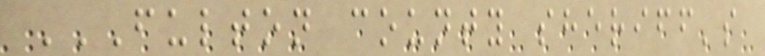FULTON COUNTY SHERIFF'S
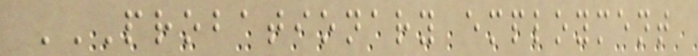PROBATIONARY EMPLOYMENT
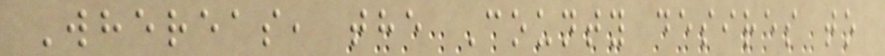Whereas, the County desires to
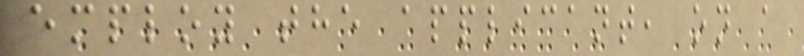employ the applicant, on a
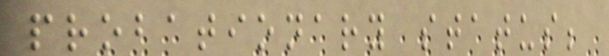probationary status;
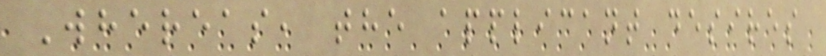Whereas, the applicant desires
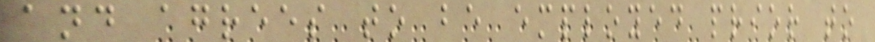and agrees to be employed prior to
